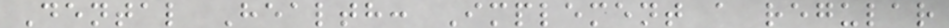Dental Health: Implement a regular
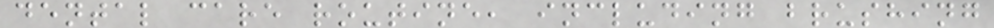dental care routine, including brushing
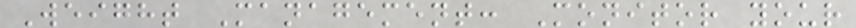Weight Management: Monitor your
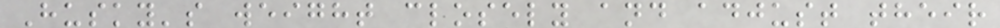Husky's weight closely and adjust their
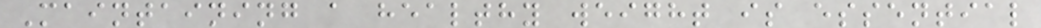Maintaining a healthy weight is essential
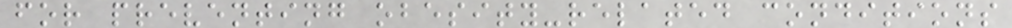for preventing obesity-related conditions
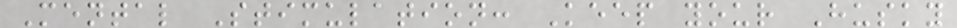Mental Stimulation: Keep your Husky
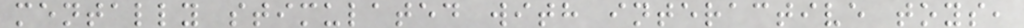mentally stimulated with interactive toys,
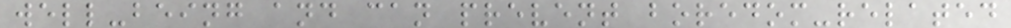well-being and can prevent boredom-related
